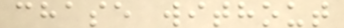chase without
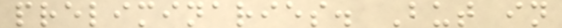preliminaries. But in
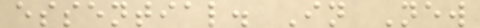essential. In New
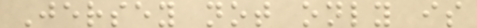Jersey not only is
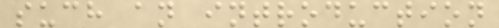such an introduction
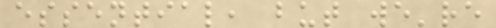essential, but we're
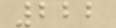222
